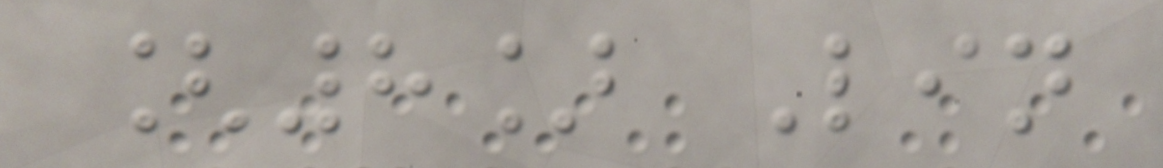[8] Lin
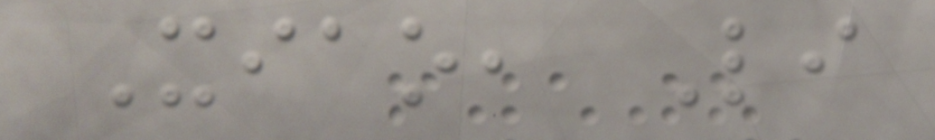Xiao, Li
